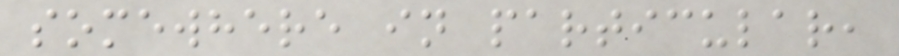somewhere in particular,
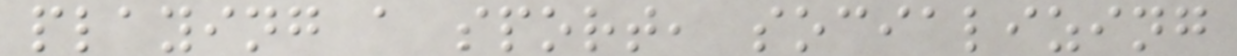playing a sport, socializing
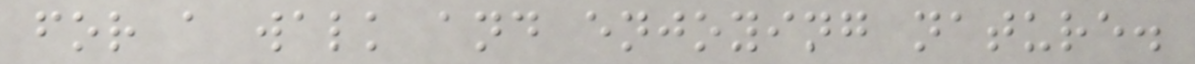for a walk and enjoying nature.
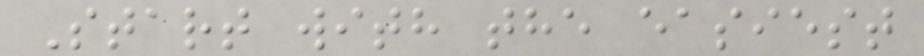Start with the easiest
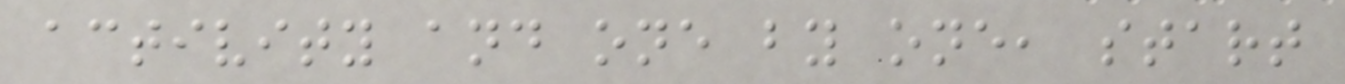activity and one by one, start
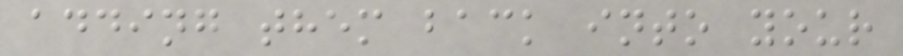adding them back into your
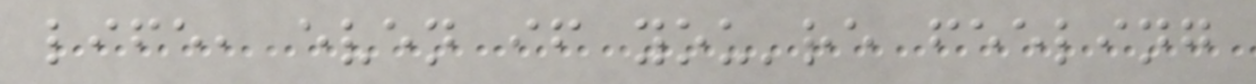life, even if you're feeling
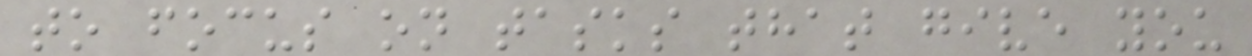to focus on tasks that give you
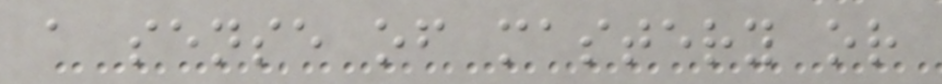a sense of mastery or
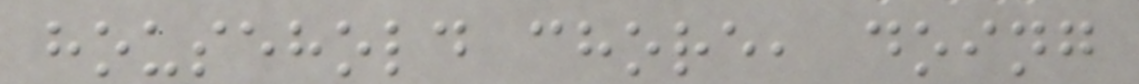household chore, doing
